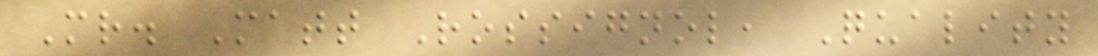Mr. Matt Rossignol, Quality
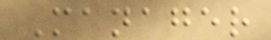Manager
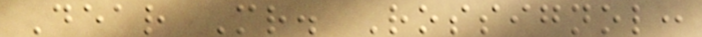Dear Mr. Rossignol:
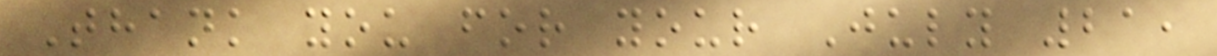Thank you for your July 21,
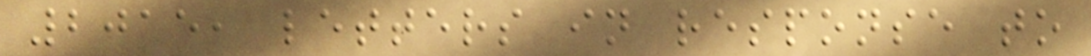2015, letters in response to
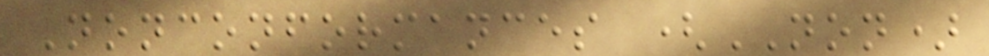Nonconformances (NON)
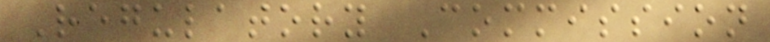Regulatory Commission
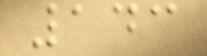143
